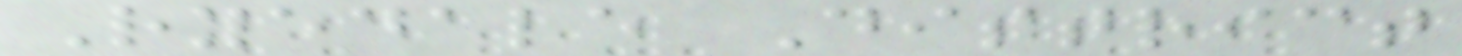Ryedale District
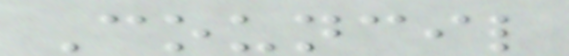Council
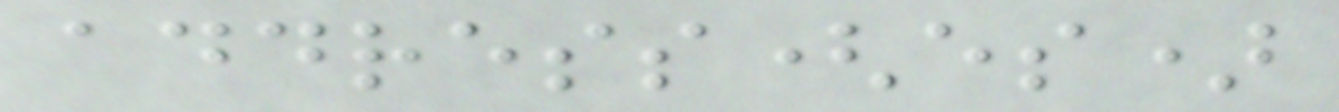address(es)
